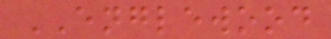ENGLEWOOD
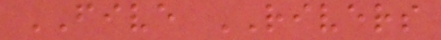FIVE RIVERS
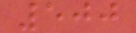500
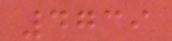4739
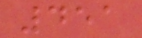451
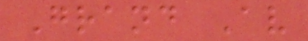Grand Av
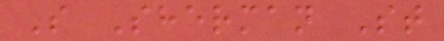S Sherman St
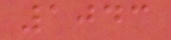1043
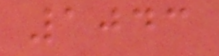1043
